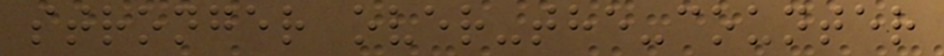stronger over-the-counter
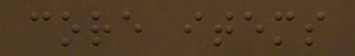core items
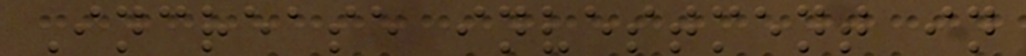Increase investment in
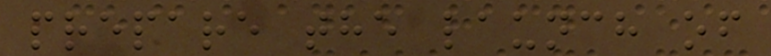prepare the launch of
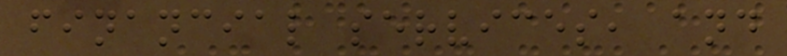financial services, and
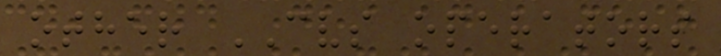other CVS operators
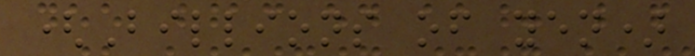(Billions of yen)
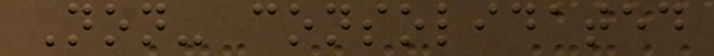Non- consolidated
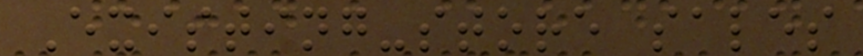Existing-store sales
